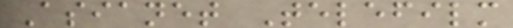Asianet Telefilm
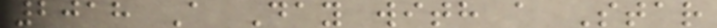2018 A Day with a Star
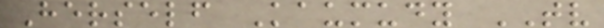Herself Kaumudy TV
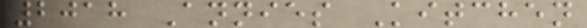2018 Annies Kitchen
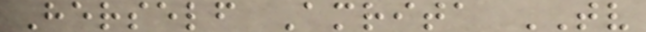Herself Amrita TV
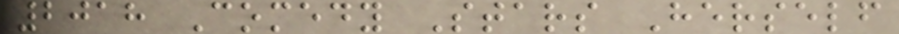2018 Comedy Stars Herself
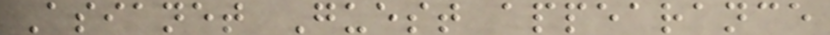Asianet Guest appearance
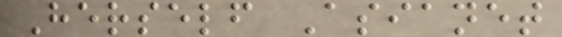Herself Asianet
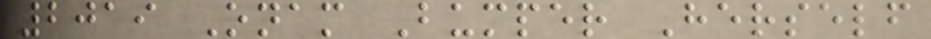2019 Onam Bumper Herself
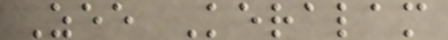Zee Keralam
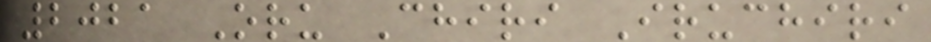2021 Oru Chiri Iruchiri
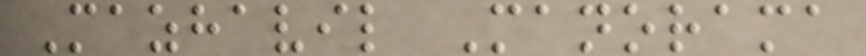Mazhavil Manorama
